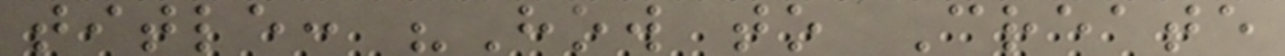title: "How to Create
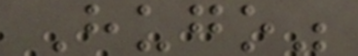Hugo"
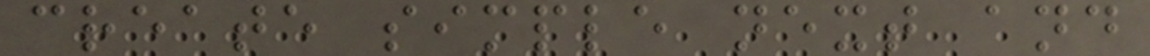create simple next and
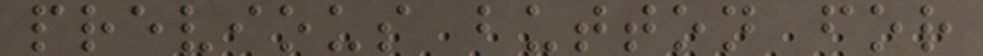previous button for
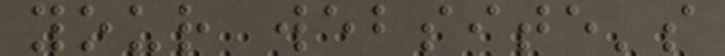your website's
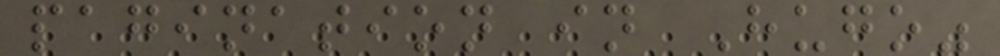pagination in Hugo"
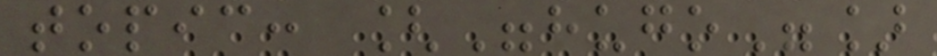topic: ["hugo"]
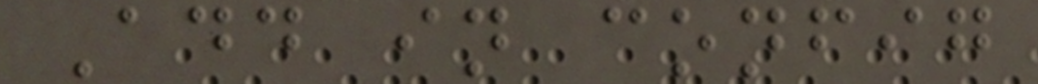Add in config
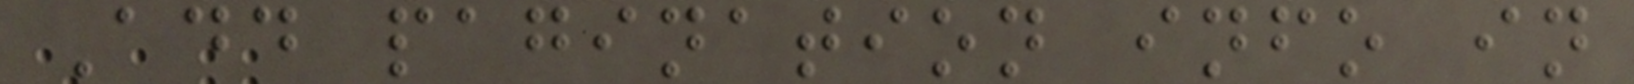Add pagination info in
